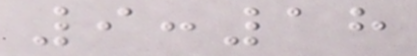9:18
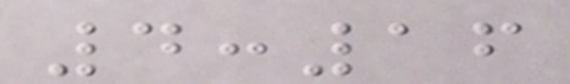4:16
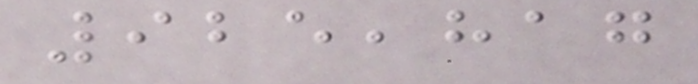925,817
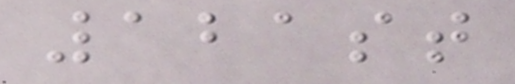121st
